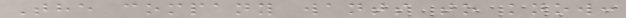The company wants to know:
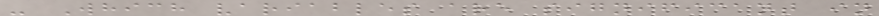- Which variables are significant in
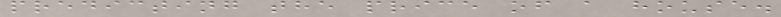predicting the price of a house.
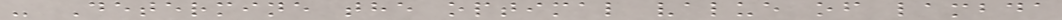- Determine the optimal value of lambda
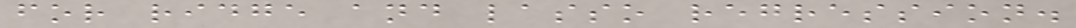for ridge and lasso regression.
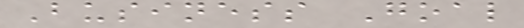Business Goal
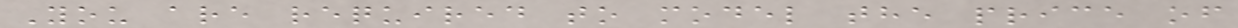You are required to model the price of
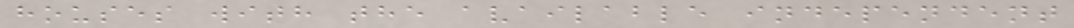houses with the available independent
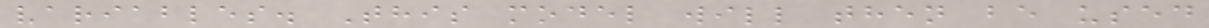variables. This model will then be used
